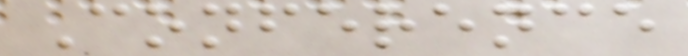Conference
